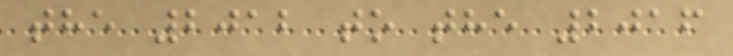the 2012 to the 2016
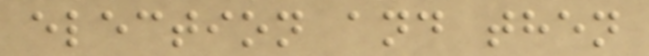election and then
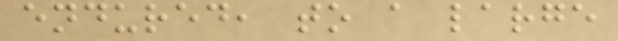endured, to a large
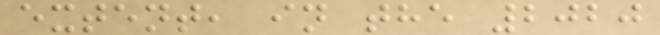extent, in the 2020
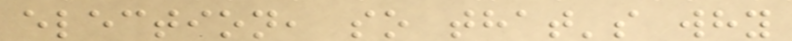election, so that's why
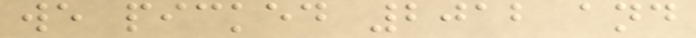we picked 2012 and
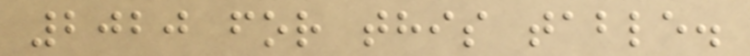2020 for this table.
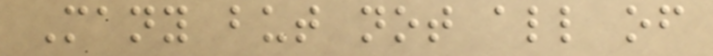Many but not all of
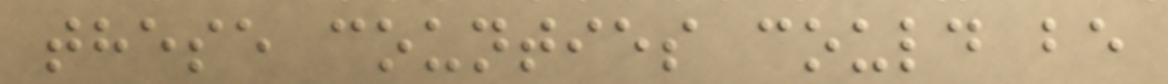these counties could be
